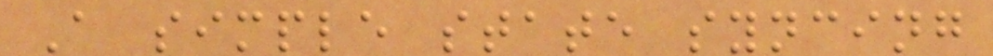A simple state syncing
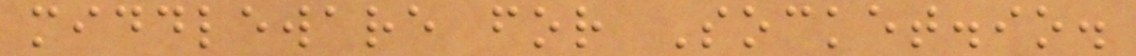middleware for Socket.io.
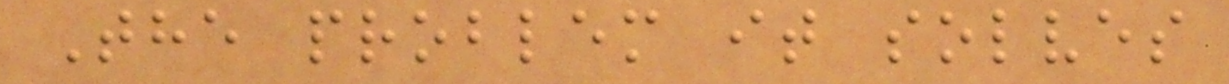The problem it solves
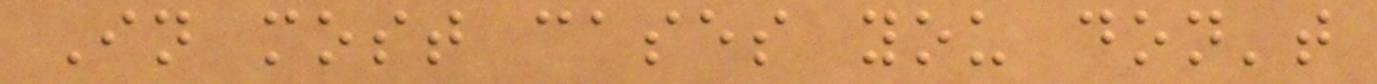In most cases you don't
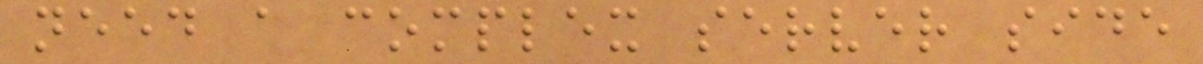need a complex server side
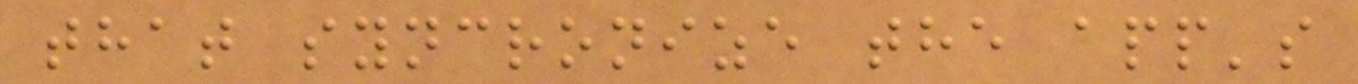that syncronize the app's
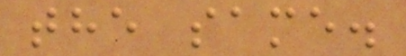the same.
